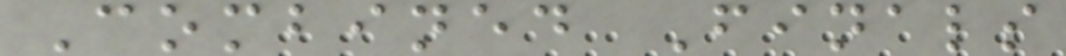Combined Finals
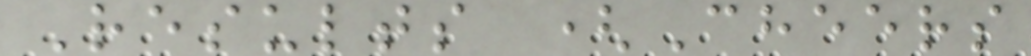Results (Cheers
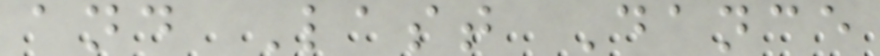and Last Dance
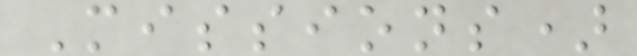Missions)
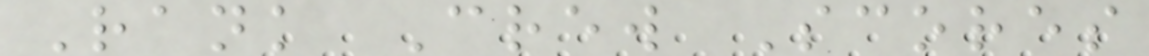Rank Crew Scores
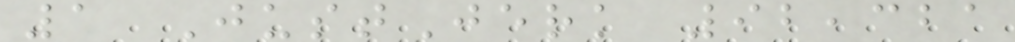1 JustJerk 92,321
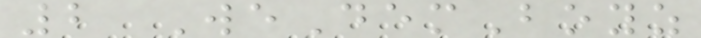2 WeDemBoyz
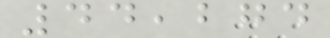44,274
